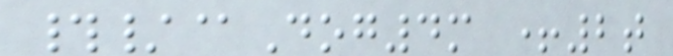#/@Dog4m +2t
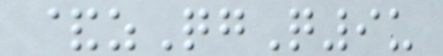&zQgQ9u
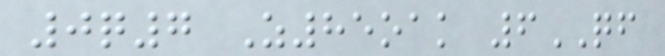0q7 Z85oak 6QF
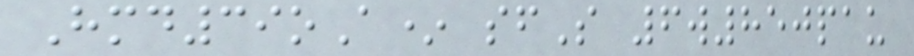Hmd39oA* sfS 6w850pau
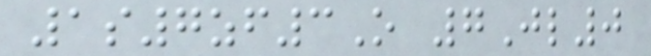1s7zf3O 7Jl0
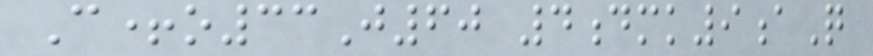C+o33J60 4dmk9aQ
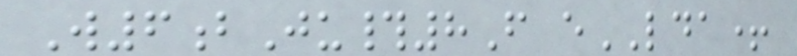W6bJu#8F eLDA+
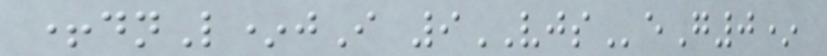+dnL*jI 9VJSeG0*
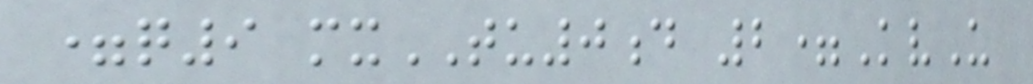=q9 mxTU0d 2=KvU
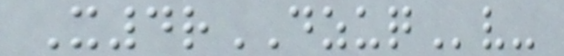X4rDZUQv-
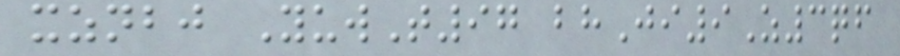xznbj YuwT97 bhJi9Z3qf
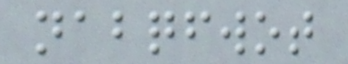nabqfwot
